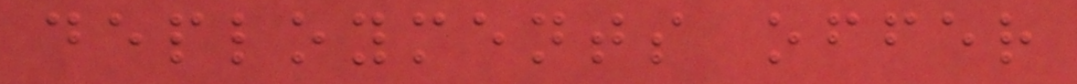deployments offer
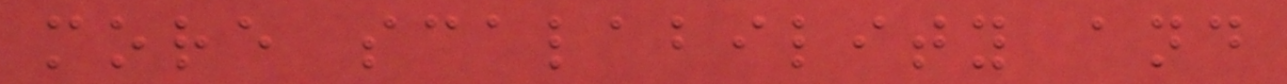more scalability and
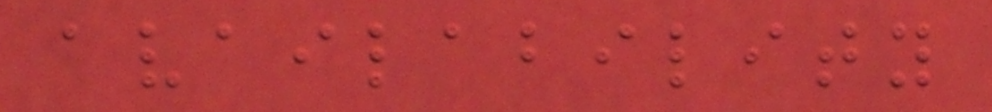availability
